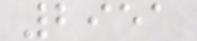2951
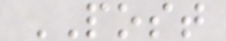POST
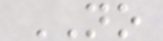NO
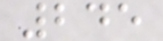245
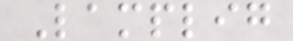Lamplig
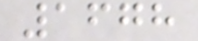1678
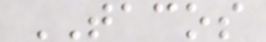TACOS
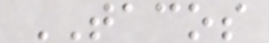TACOS
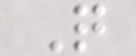Q
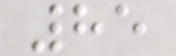85
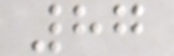87
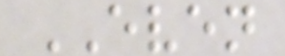EVEN
